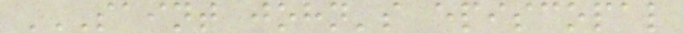SAINT JOHN'S EPISCOPAL
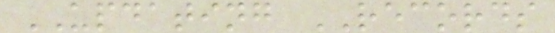UPDATING RECORDS
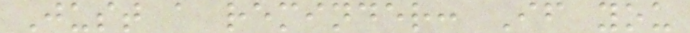Just a reminder: If you
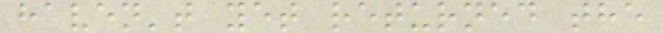haven't yet returned the
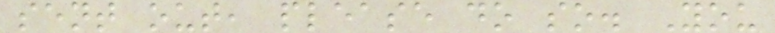sent out, please do so. You
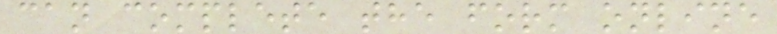can complete the form online
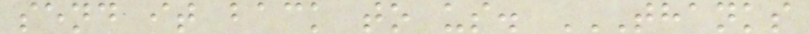send it back to us. THANKS
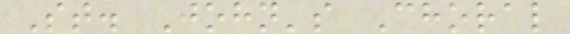St. John's Choral
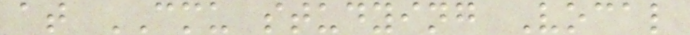at CMU studying Vocal
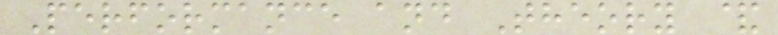Performance and Theory &
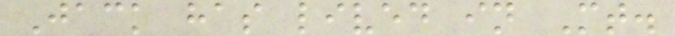Jack has lived in Mt.
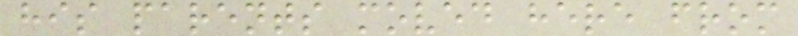his parents moved here from
